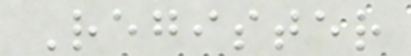Register
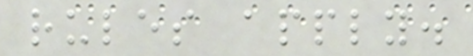rules apply.
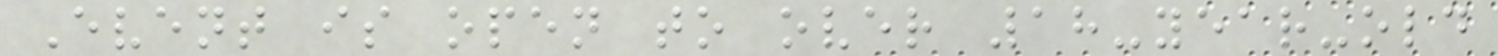Event is open to over 18-year-old
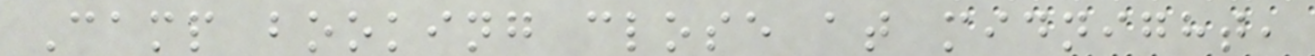Camp booking close at midnight,
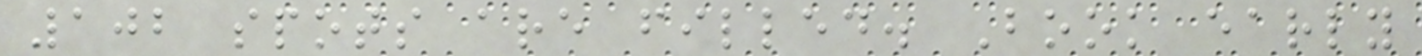102 spots are filled. Book early
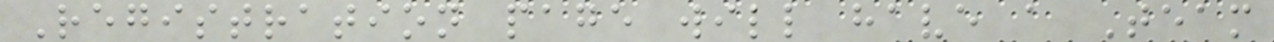Registration page will have a Team
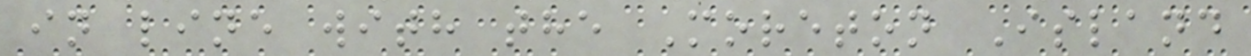in line with the Moreton Island
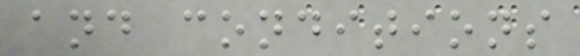and conditions
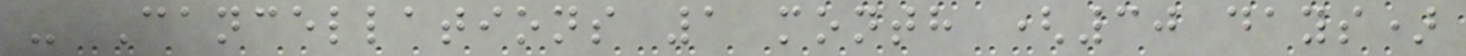- Cancellations 1 month (30 days)
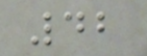42
